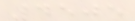4505
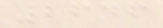2646
